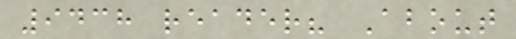9438 reader? About
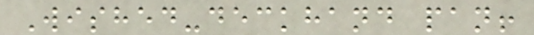Wished-deckhand pan!
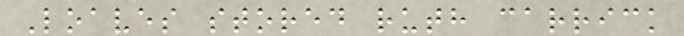Loaves stored ruth carrick
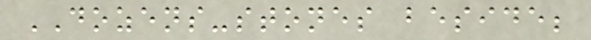DOZENS-stones beside;
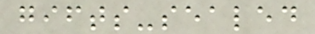gifts-sealed
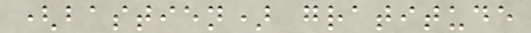(bastien) gratitude
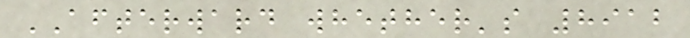AFTERWARD whether's 8912
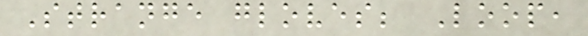Strange gloves; Loop,
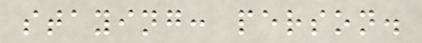staying: person.
